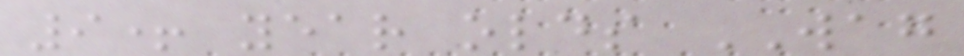9+ year olds WAG
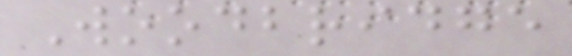Woodbridge
